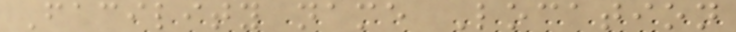Facility name Location
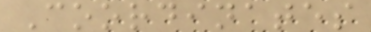Coordinates
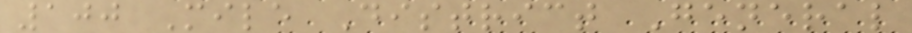100 Mile District General
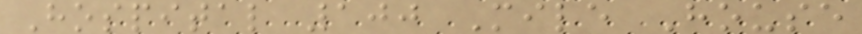Hospital 100 Mile House
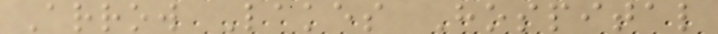Arrow Lakes Hospital
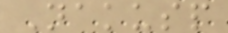Nakusp
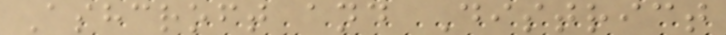Ashcroft and District
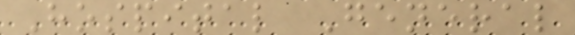Hospital General
